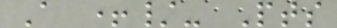A +/- Pts
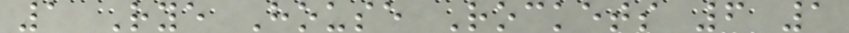1 Rye House Rockets 6 1
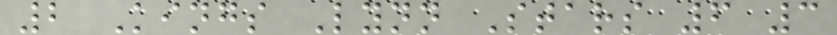2 Kings Lynn Stars 6 3
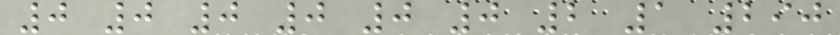0 0 0 0 0 0 2 1 290
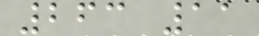263 11
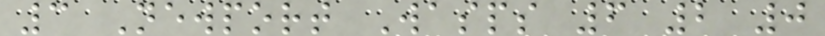3 Newport Wasps 6 2 0
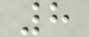8
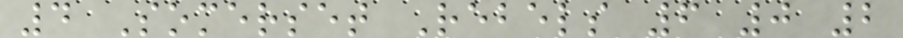4 Somerset Rebels 6 0 2
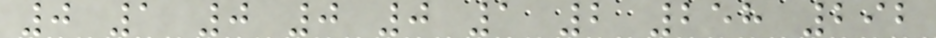0 1 0 0 0 1 2 258 292
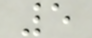5
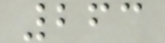263
